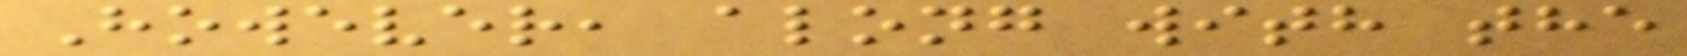However, along with the
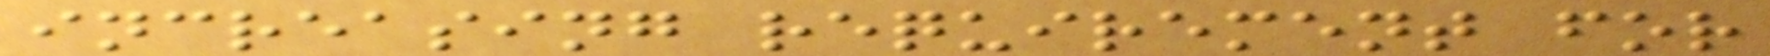increasing requirement for
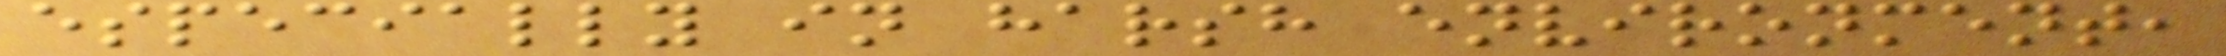especially in harsh environment,
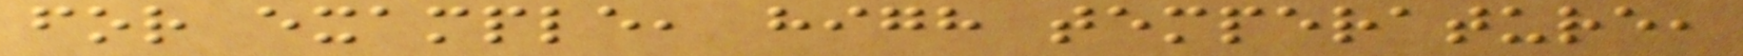for example, high temperature,
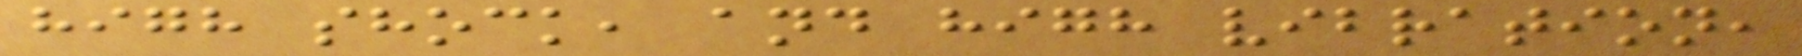high shock, and high vibration,
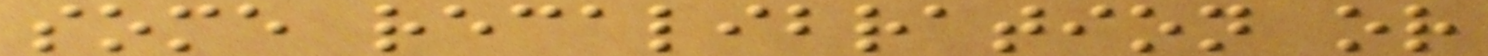some recalibration or
